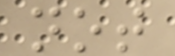not
